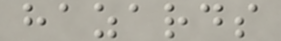hazards
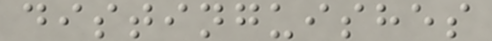distinguishes
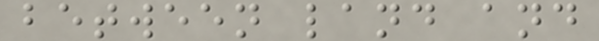between land and
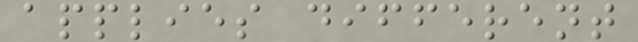applies different
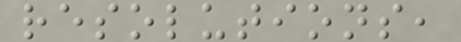resolutions,
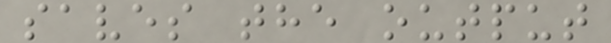saves the output
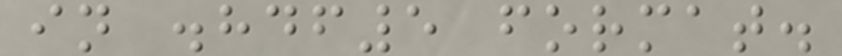in .hdf5 format.
